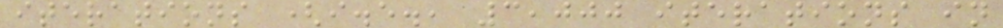iterations (i.e., 3,000 iterations in
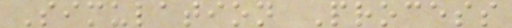Simulation Process
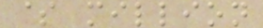$ million
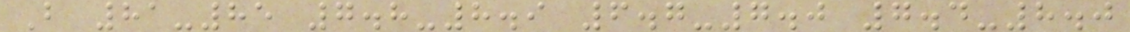B 81-85 7.8-8.9 6.7-7.0 7.4-8.0
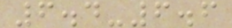6.4-6.6
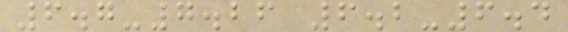6.7-7.26 6.2-6.4
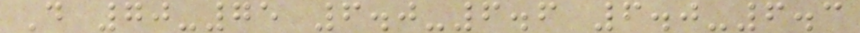D 70-75 6.0-6.6 6.0-6.3
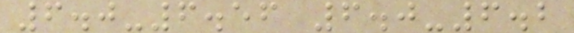6.0-6.56 6.0-6.2
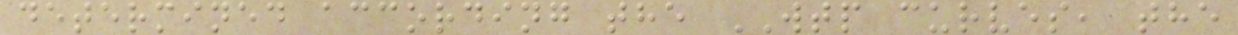determined according the WTP curves, the
